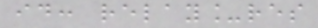id: relay_res
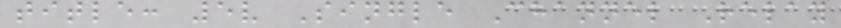title: 5v Single Channel Relay
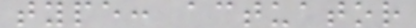type: actuator
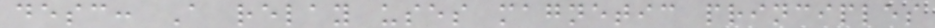desc: A relay uses magnetic principles
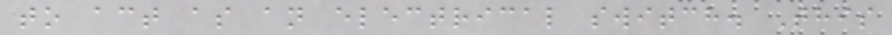to act as an electrical switch. This
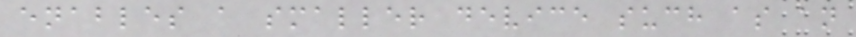enables a smaller device such as an
